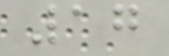17
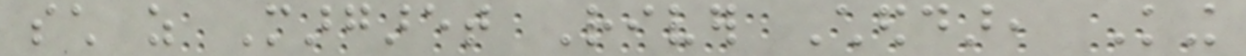such as Margaret River Cheddar, King
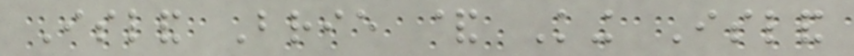Island Brie & King Island
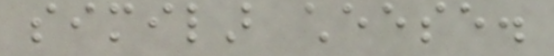similar cheese.
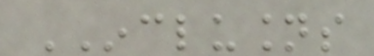INCLUSIONS
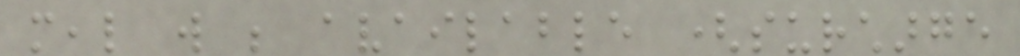meal will be available (surcharge
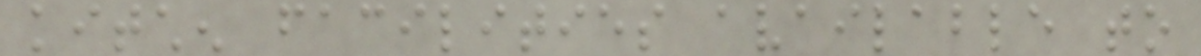kitchen facilities available to
